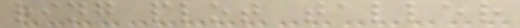ring plot taller
